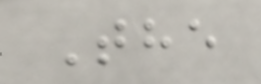The
